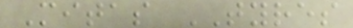Mitas TYRES
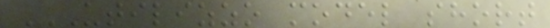UTILIZZO MODEL SHORT
